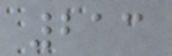213
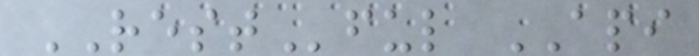RESTful API
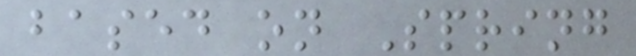based on Spring
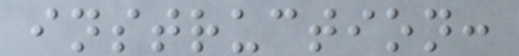instruction:
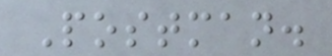Postman.
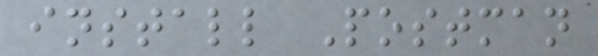install Postman
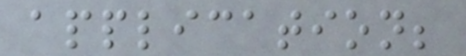application;
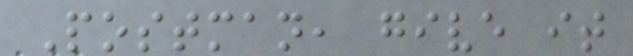Postman, give it
